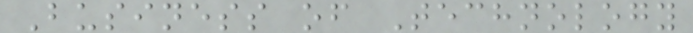Business of Technology
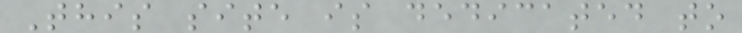This site is dedicated to
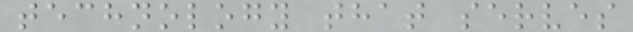technology that serves
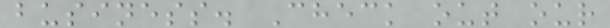business. Check out our
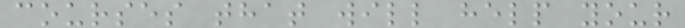courses that will help your
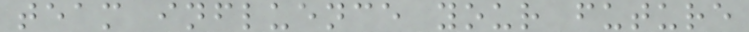team influence your future
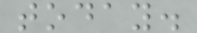today.
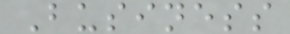Business
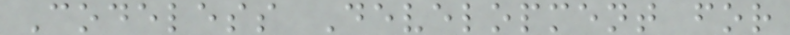Codeless Development for
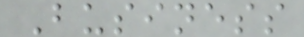Business
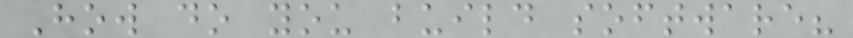How do you build software?
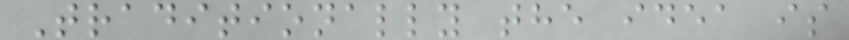Traditionally the idea is
